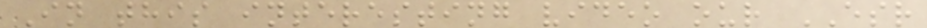In this interesting video our ESR
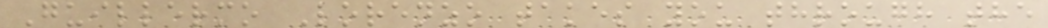Guillermo Lorenzo takes you through the
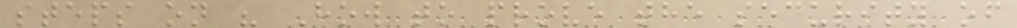steps on " How to prove the security of
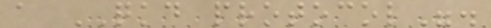a QKD protocol".
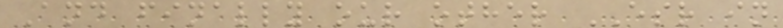And finally our other ESR in
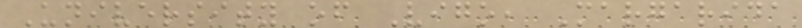University of Vigo, Margarida
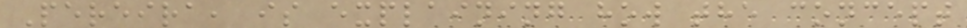Pereira, is explaining how the concept
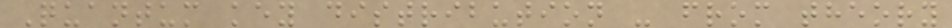Quantum key distribution - from theory
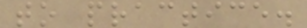to practice.
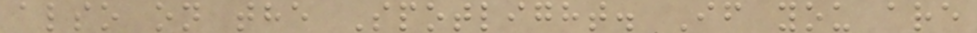also on the Spotlight. If you are
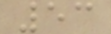53
